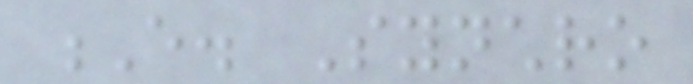E. Synchro
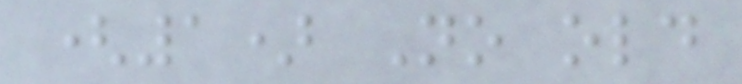(1) No old
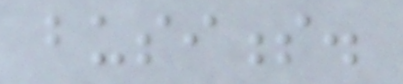business.
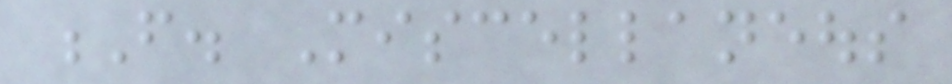F. Miscellaneous
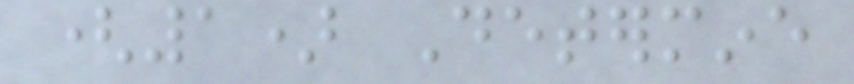(1) Determine
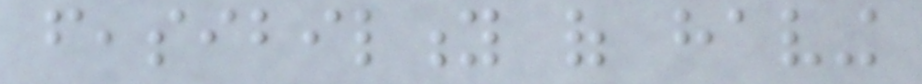feasibility of having
